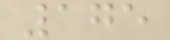175
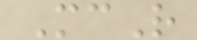McR
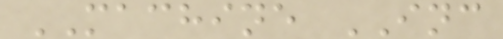MACHINE INC
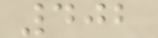402
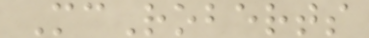McRoberts
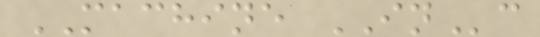MACHINE INc
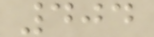404
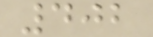402
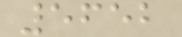5652
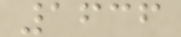1636
